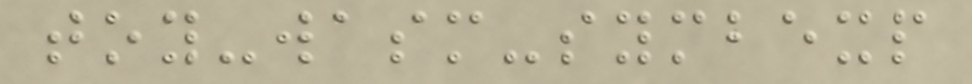toy-wasm-symbexp
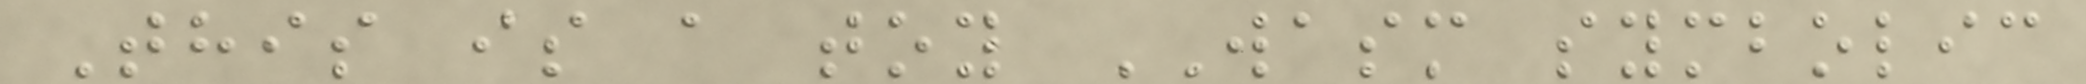This is a toy WASM symbolic
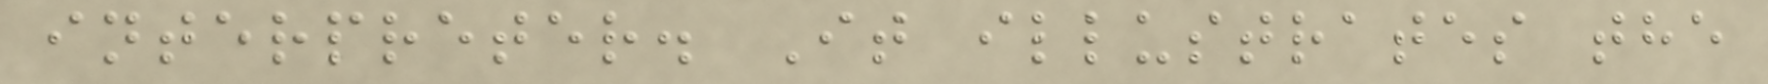interpreter. It illustrates the
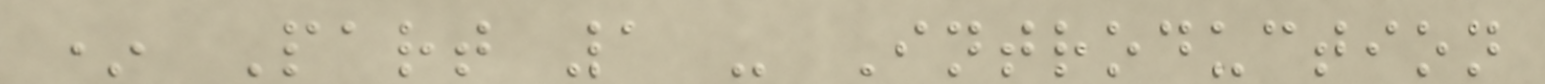* Part 1 - Introduction
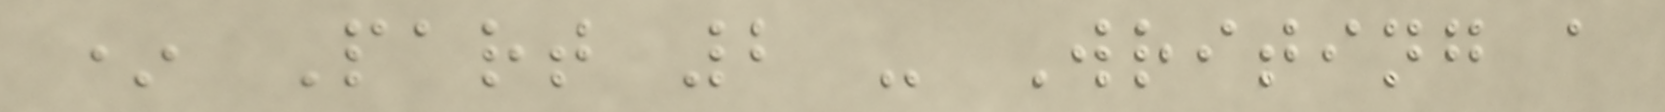* Part 2 - Writing a
